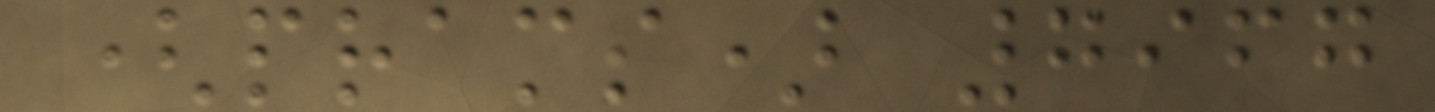(prams) 7967
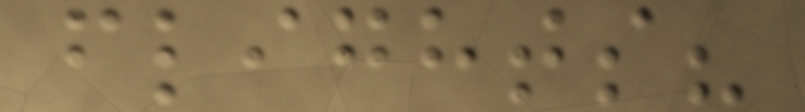flights?
